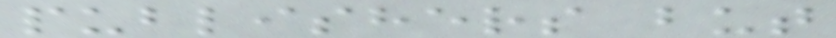publishers but
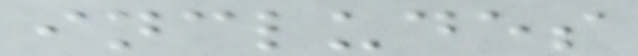includes
